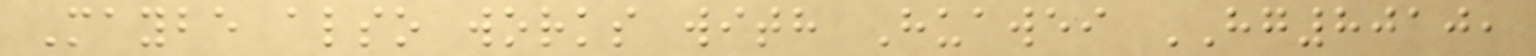Maybe also works with Huawei HG8010,
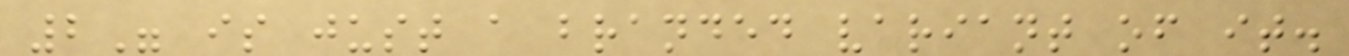2" is just a branded variant of it.
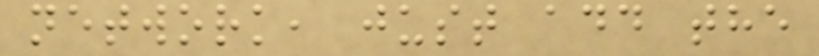network, just add the
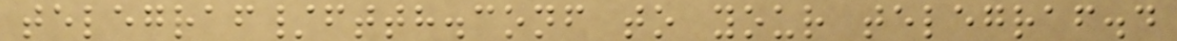telegraf/ftth.conf to your telegraf.d
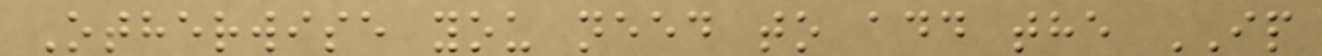Otherwise you need to add the IP
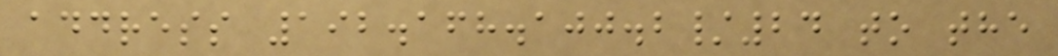address 192.168.100.2/24 to the
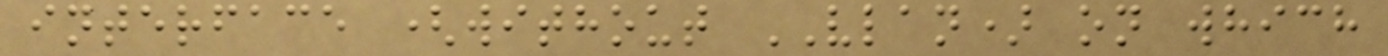interface (without VLAN) on which
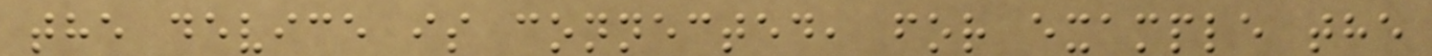the device is connected, for example the
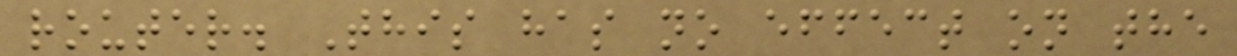router. This has no effect on the
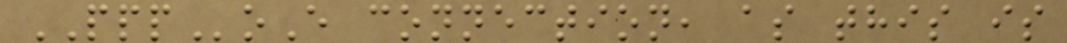PPPoE connection, as this is
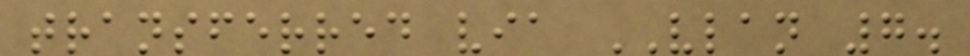transferred via VLAN 7.
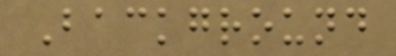Background
